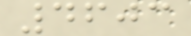4603
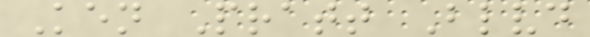Ken Pratt Blvd
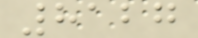8127
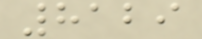8129
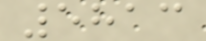5813
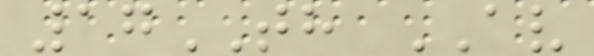17TH AV
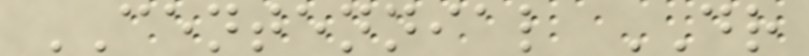CENTENNIAL DR
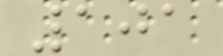101
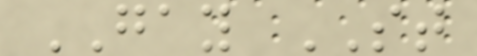GAY ST
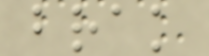brak
